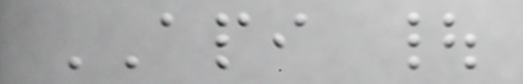API |
